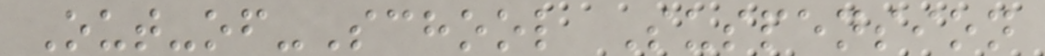Out-of-School Suspension
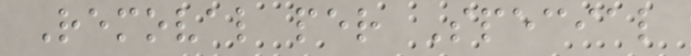Removal per Special
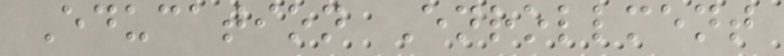Education Enrollment
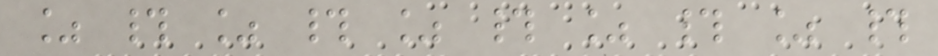% # % # % # % # % #
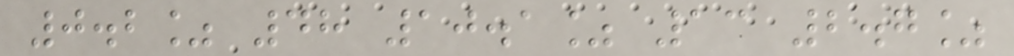0.2% 48 10.1% 13 2.7%
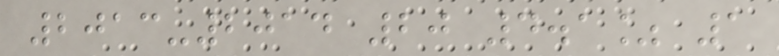2013-2014 20 4.1% 1
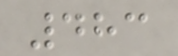483
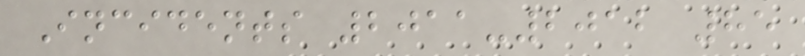Incidents 2011-2012 85
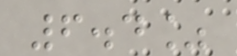6.4%
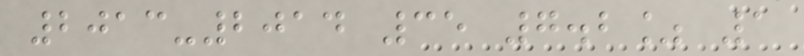2013-2014 35 7.2% 1
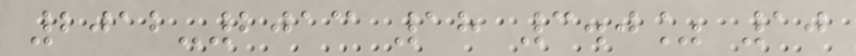2012-2013 18 3.0% 10
